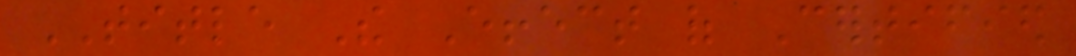TITLE The Effect of Certified
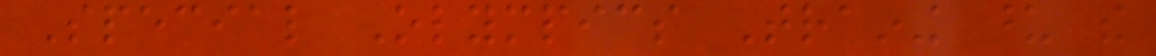Special Olympics Training upon the
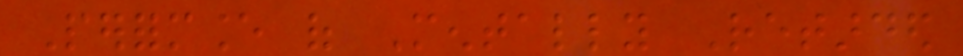Performance of Mentally Retarded
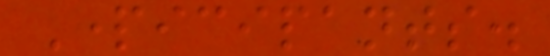Participants.
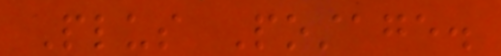Plus Postage.
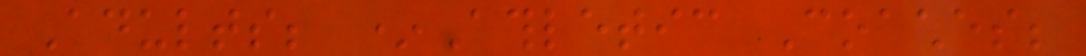Adults; *Athletic Coaches;
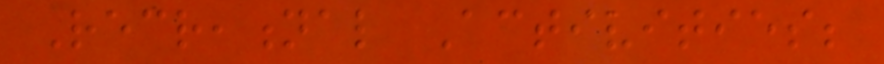Recreational Activities;
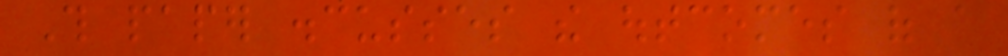This paper discusses the outcomes of a
